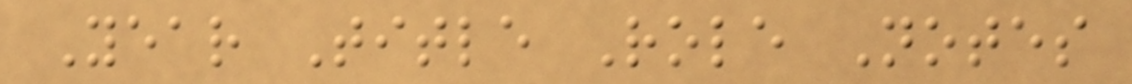Year Title Role Notes
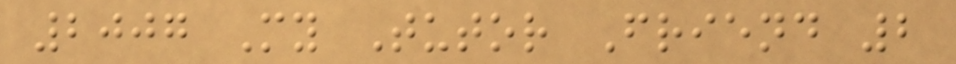2007 My Tutor Friend 2
